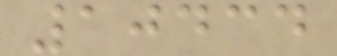10434
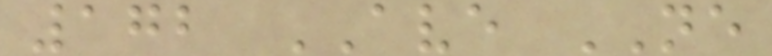172 AVE NE
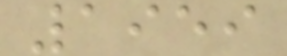1959
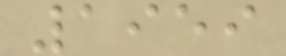1959
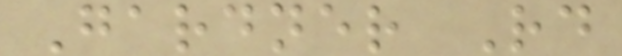Gardner Rd
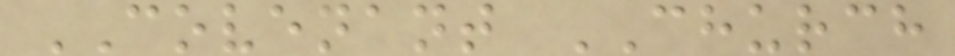COVENANT CHURCH
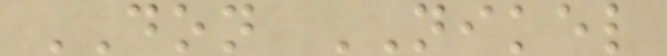DON NIKEL
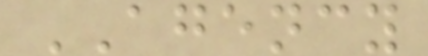AGENCY
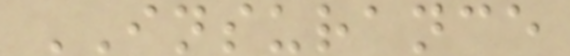INSURANCE
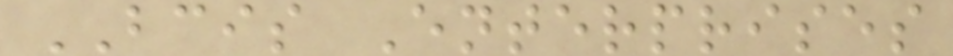BCIS Enterprises
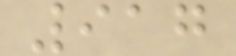917
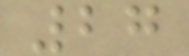27
